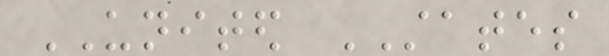UNITED STATES
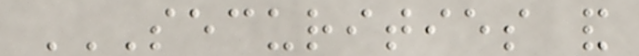SECURITIES AND
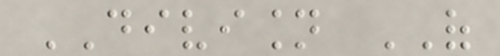DIVISION OF
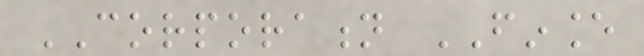CORPORATION FINANCE
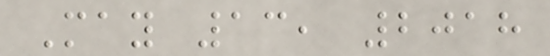May 13, 2018
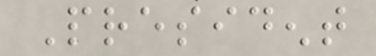President
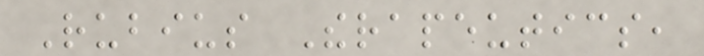Rubius Therapeutics,
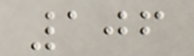106
